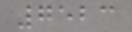7523
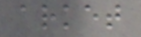arket
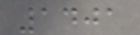1401
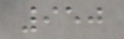950
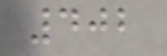402
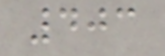403
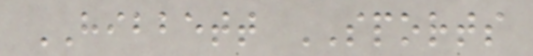HIBBETT SPORTS
